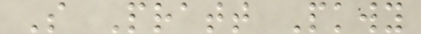S Pratt Pkwy
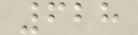628
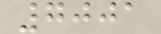7001
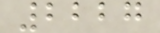2227
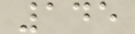145
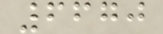6670
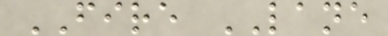FIRE LANE
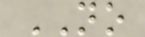NO
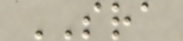SRA
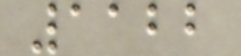1122
